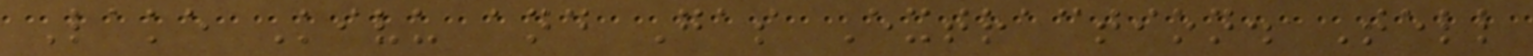Lake Kivu and Gas Extraction. Tell
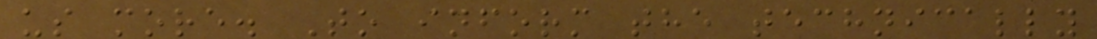us more. To inform the technically
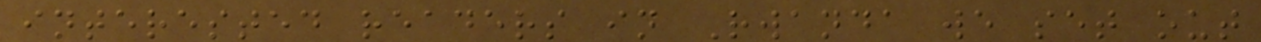interested readers in Rwanda we set out
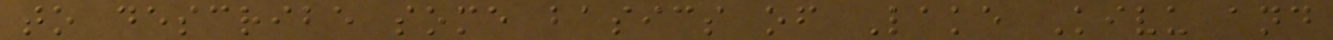to describe some basics of Lake Kivu and
